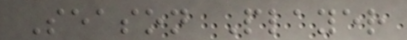Season Player
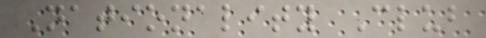Nationality Club
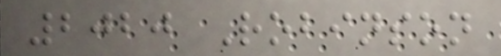2020 Robinson
